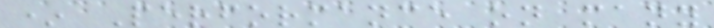* Performance on many
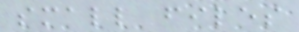small files
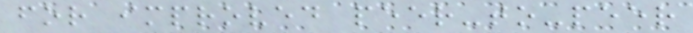for improved peer-to-peer
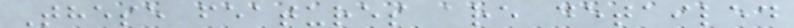These features are detailed
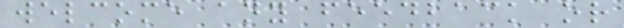welcome any feedback or
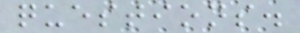questions.
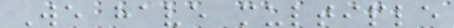We have multiple
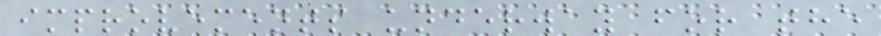improvements underway for the
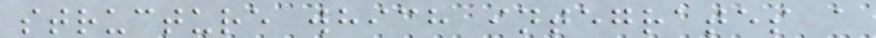structure which integrates a
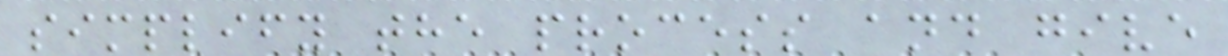simplify the process and give
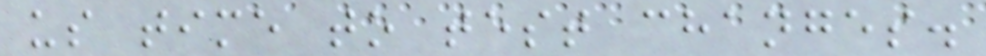us time to test changes.
